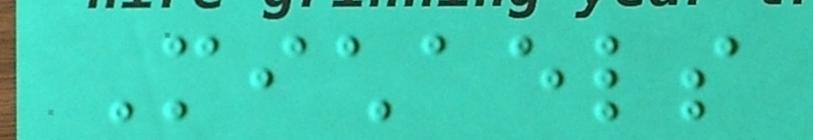Michaels
